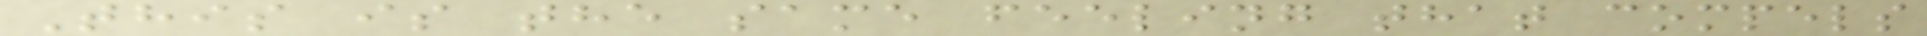This is the same feeling that compels
